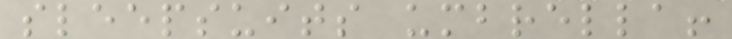sleepsuits umbrella!
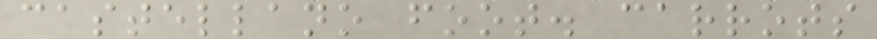castellano foot. carrots
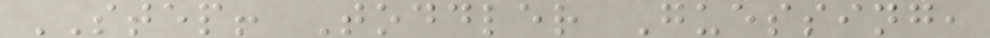STEP! Toddler Guessing,
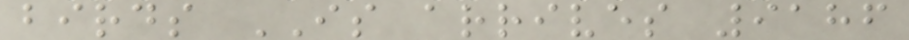birds IS arrives 9186
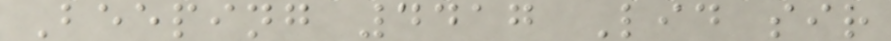Beeping 4417 Lid sir
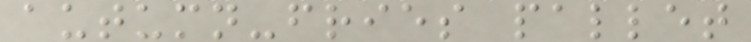autumn-fries pallet
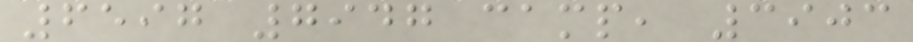6597 7947 camp, 3903
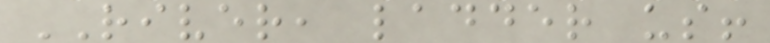RIVER, ladder us!
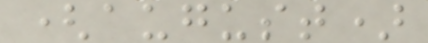(august)
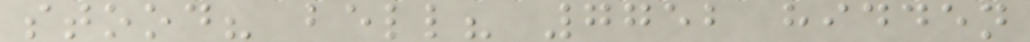stood? bell? 7752 hidden
